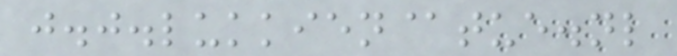j.j.lukkien@tue.nl
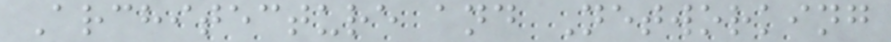Architecture and Networking
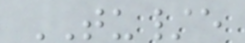TU/e
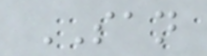SAN
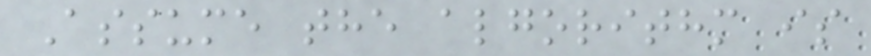Assume the algorithm is
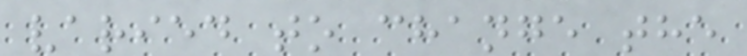varied to change the
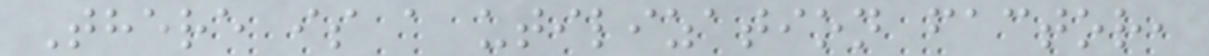There is a utilization factor,
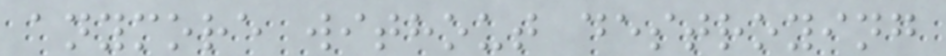anymore without destroying
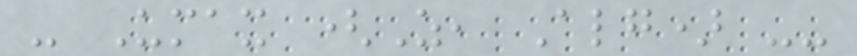- Umax (Z, Alg) --
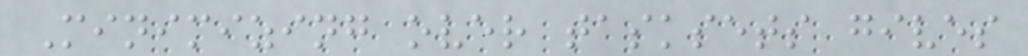Minimizing over tasksets gives
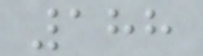188
